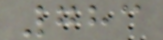783
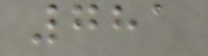781
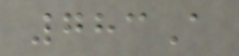783A
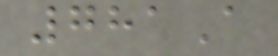781A
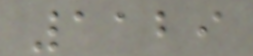1129
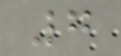7
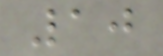10
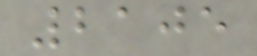2105
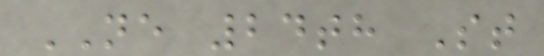NE 24th St
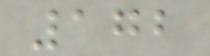172
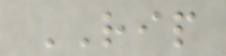RIP
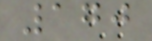170
